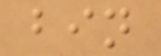bin
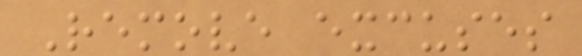Remove excuses
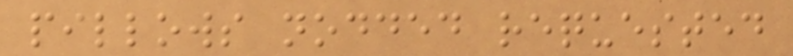pillows nodded requested
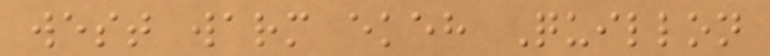west warm ekeh Quillon
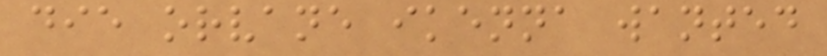die orvane ikenna wanted
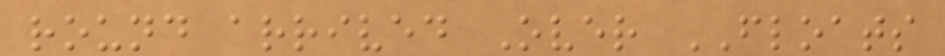round arrived Over FLOATS
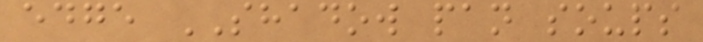edge SHADOW pan soups
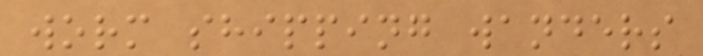worm shipping wanders
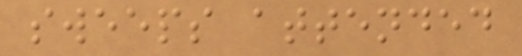sweeps attended
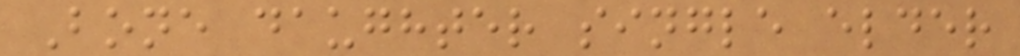Bone daughter single elder
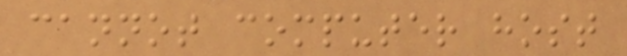cannot computer host
